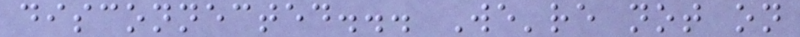disconnected... We're not on
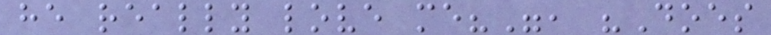he really love me?", "Does
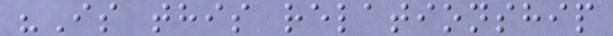"Is this relationship
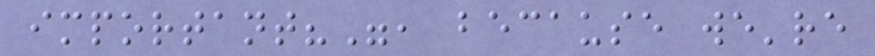important?", because we're
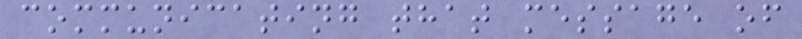communicating that message of
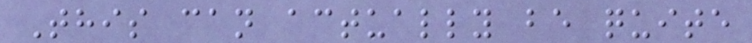This can actually be quite
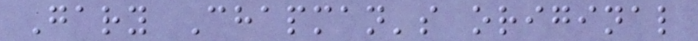Gary Chapman's original
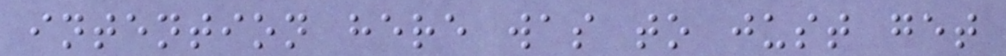intention here was to just get
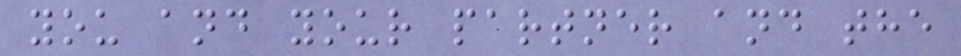you and your partner and the
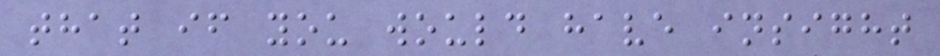that if you would have insight
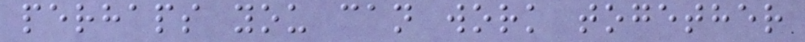perhaps you can work together
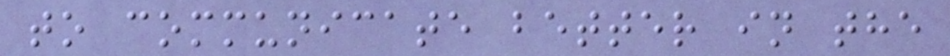to communicate better in the
